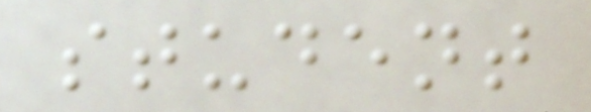student
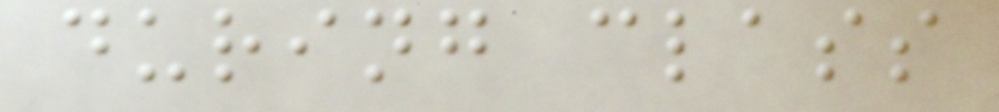during class
